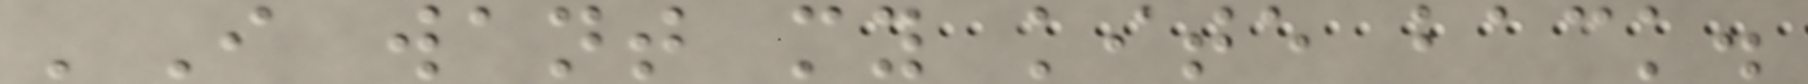'I want my kite back.
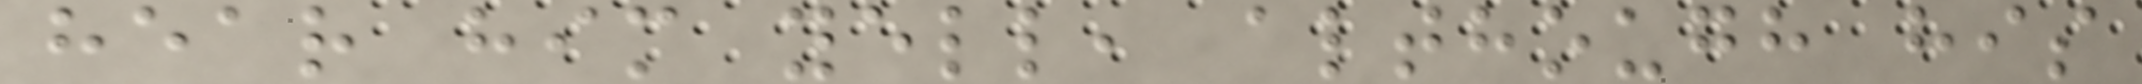hear him yell, although his
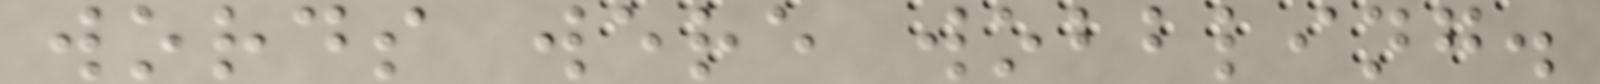words were wobbling.
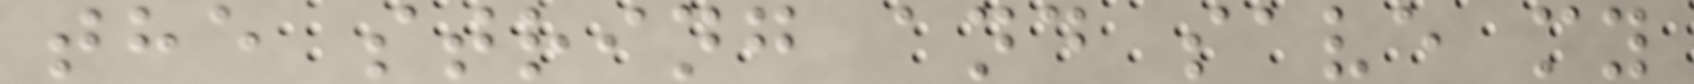the string and save my
